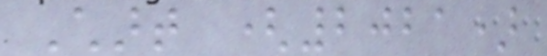Chart (2021)
